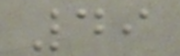49
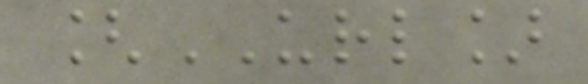[URL]
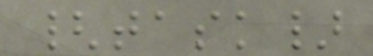{task}
